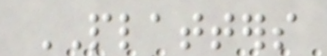PLATTERS
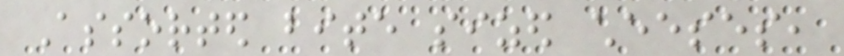Assorted bite sized cheeses,
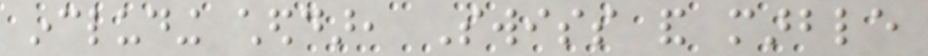including cheddar, Swiss and marble
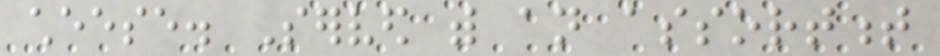cheese. Served with an assortment
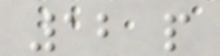12 people
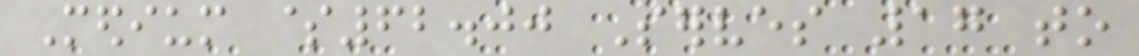Medium $62.00 Serves 17 to
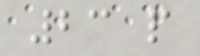23 people
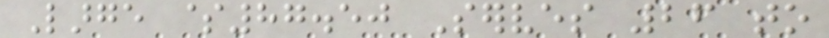Large $87.50 Serves 26 to
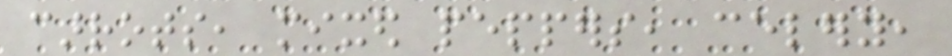carrots, mixed peppers, celery,
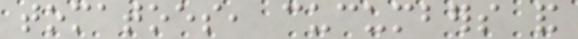tomatoes, cucumbers and
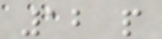12 people
